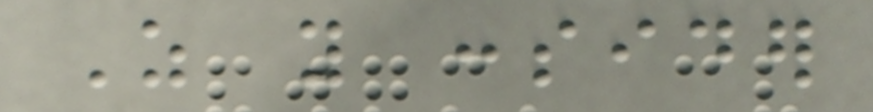As you consider
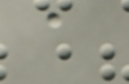a
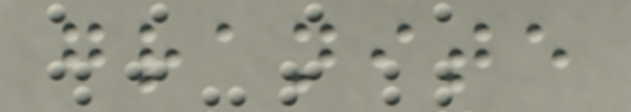granite
